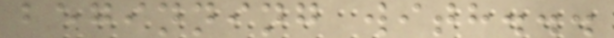beginning with...
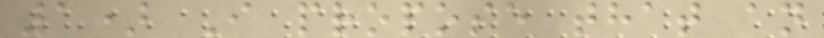1) I propose that an
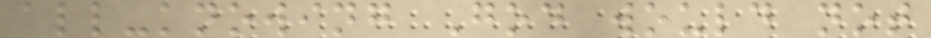all-knowing God would not
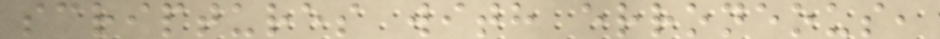scriptures with erroneous,
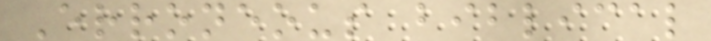Erroneous biblical
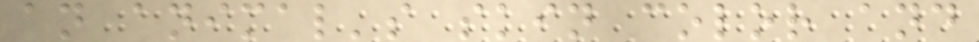an animal's skin color and
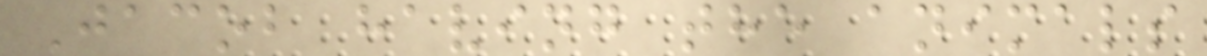Jacob having the animals
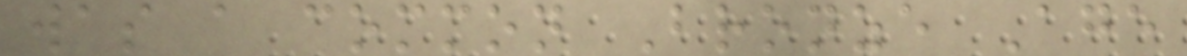was a common Bronze Age
